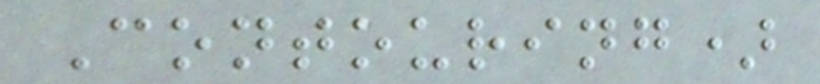Contouring)
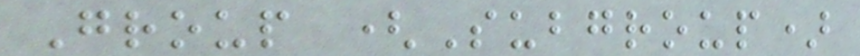Group (Subgroup)
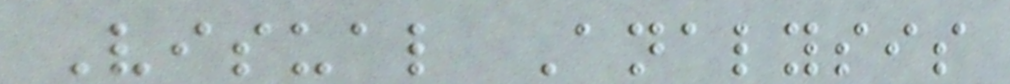Visual Analysis
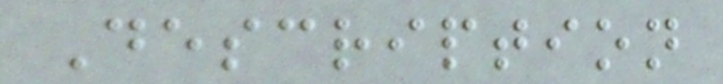Description
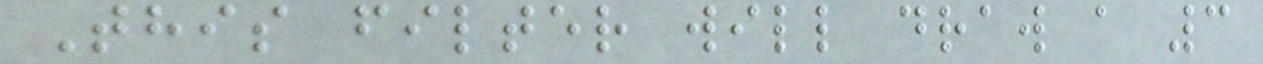This filter will draw a 3
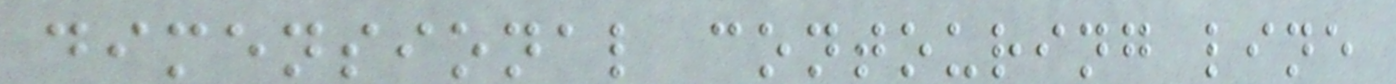dimensional contouring line
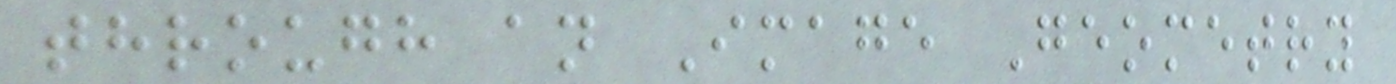through an Image Geometry
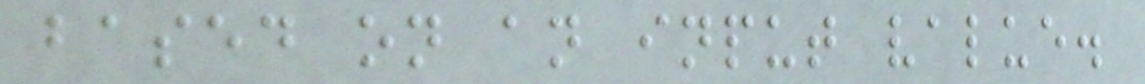based on an input value.
